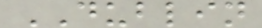DUBLIN
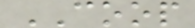COOP
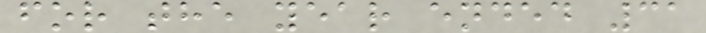for the year ended 31
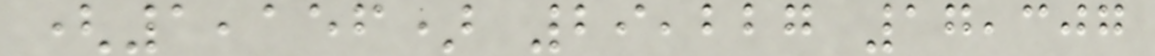(1,156) 29,227 17,307
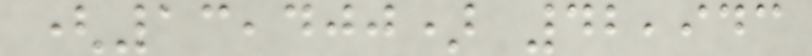(13,400) 42,943
